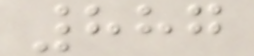887
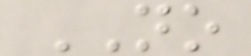NO
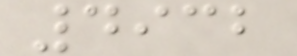4932
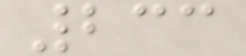233
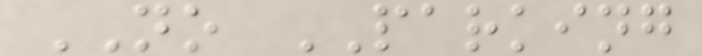NO PARKING
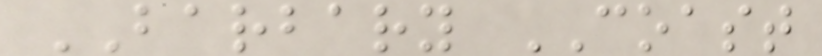BARBARY COAST
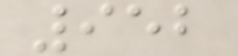952
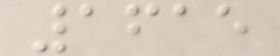1615
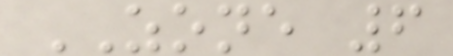ZONE 6
